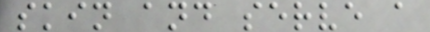skin and serve a
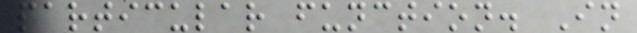particular function. In
